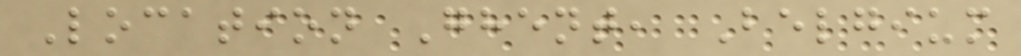Location Ghent, Belgium
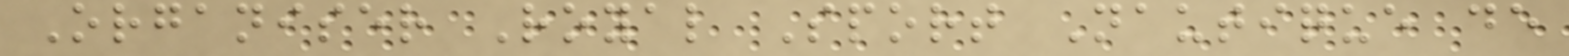Organiser Royal Sport Nautique de
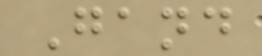Gand
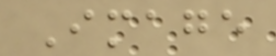Image
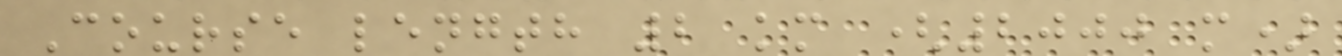Course length 2 km (2000 m)
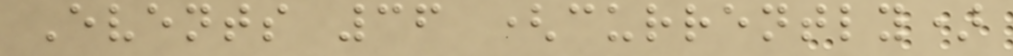Events 36 (currently)
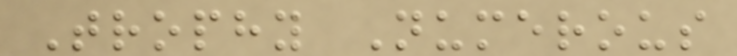Trophy Numerous
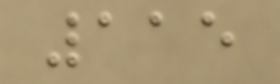115
